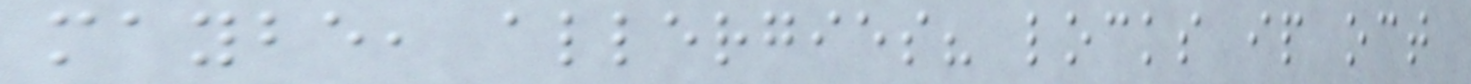maybe, allergies? locks ip oct
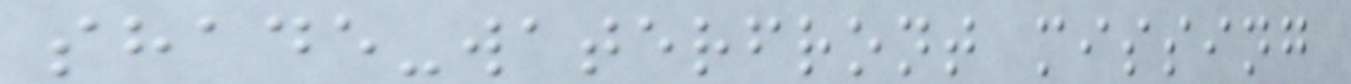shade-waterfront missing
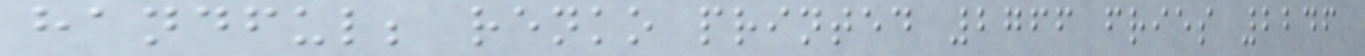handful; renko printed 2766 fries 2246
